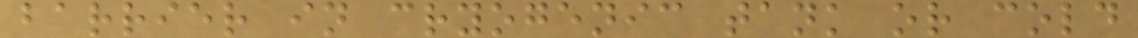barrier in cryogenic tank or cold
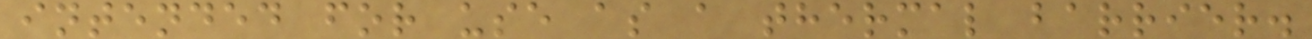intended for use as a thermal barrier.
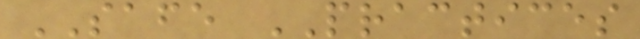SAFE PRACTICES
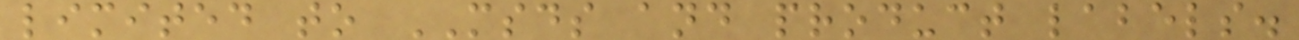limited to MSDS and product labels.
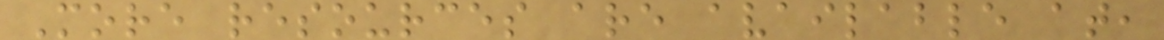More resources are available at,
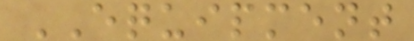EQUIPMENT
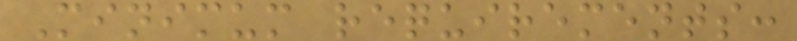Minimum requirements:
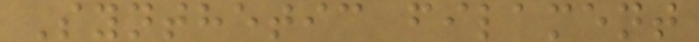Synthetic filament
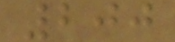200
